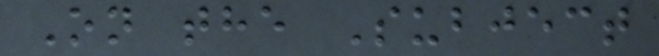On the Subject
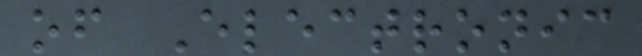of Electronic
